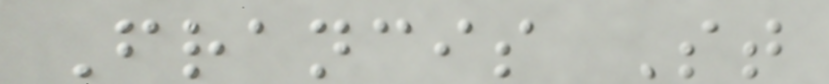Francis St
